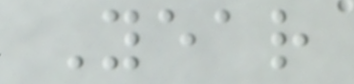Year
